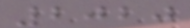2020
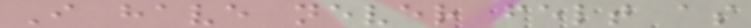I have never felt as
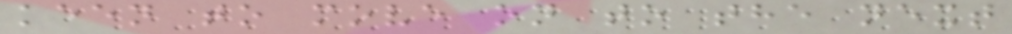keen to move on to the next
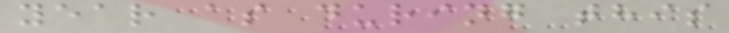year as during this
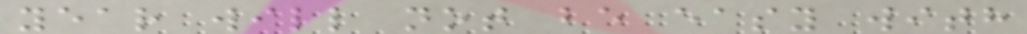year will not be easy with
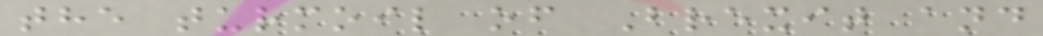the turmoil of Brexit and
